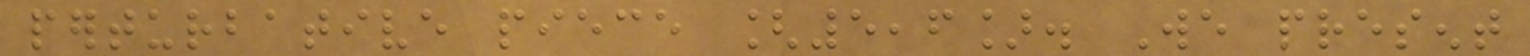perturbative piece [5,6]. We present
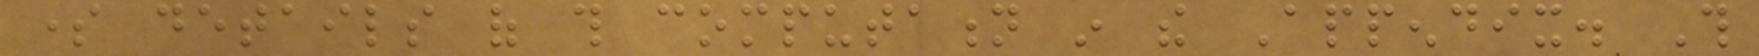some details of this computation in the Appendix. This
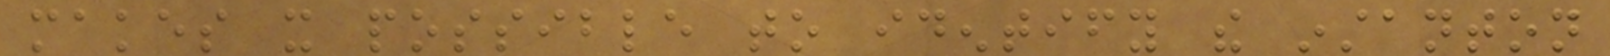makes it possible to identify the instanton
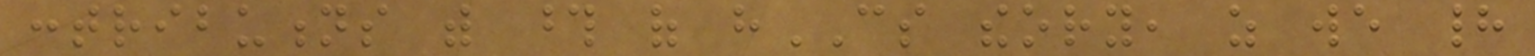contributions with those of hCS theory, as we had
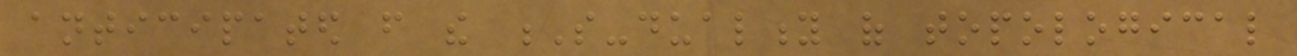anticipated from the S-duality of topological
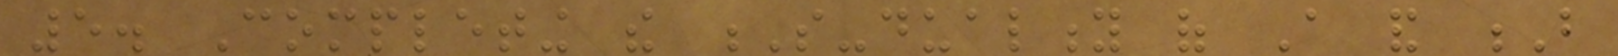5. Completing the S-duality of A and B
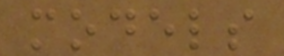models
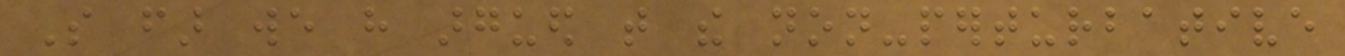So far we have argued that the non-perturbative
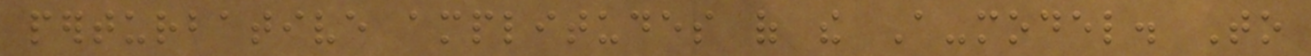perturbative amplitudes of the A-model. To
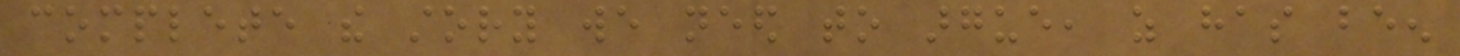complete the story we need to argue, as has been
